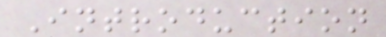Introduction
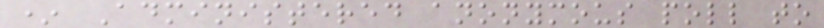* Administered anonymous poll to
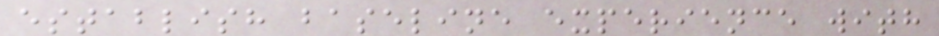establish baseline experience with
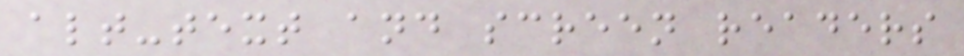alt-text and screen readers
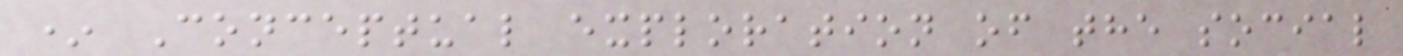* Conceptual exploration of the social
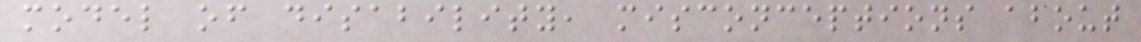model of disability, misconceptions about
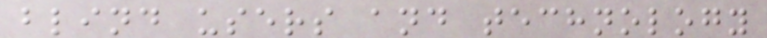blind users and technology
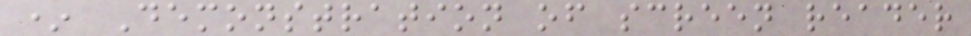* Demonstration of screen reader
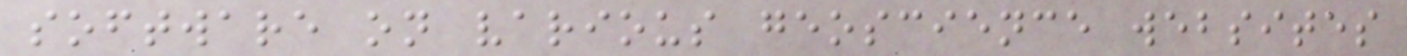software on various geoscience websites
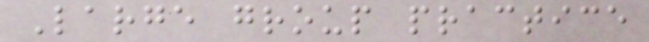Large group practice
